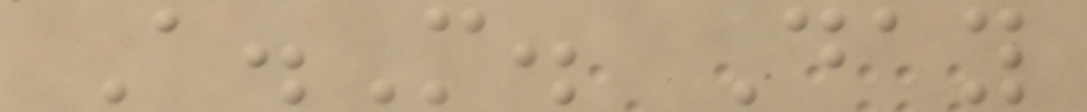A.M. Day
